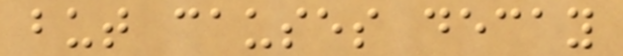but causes decay
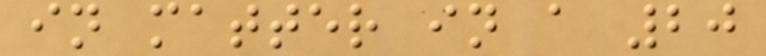in matter in a 20
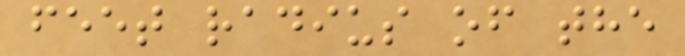feet radius of the
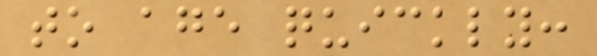to age quickly:
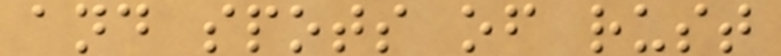and spots of rust
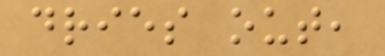dries out,
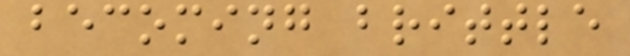becoming brittle
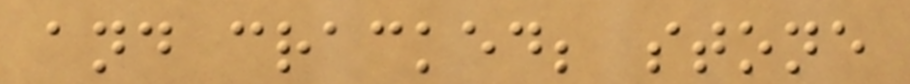and cracked; stone
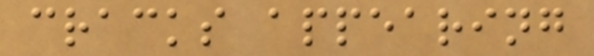cracks appearing
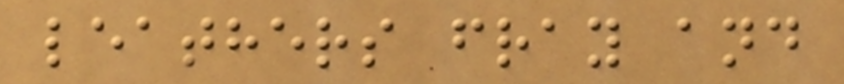leathers fray and
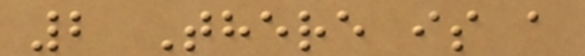2 There is a
